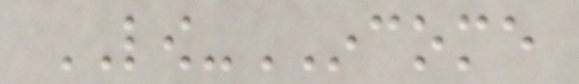LOW-INCOME
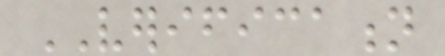VERIFICATION
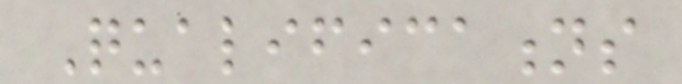Qualifications
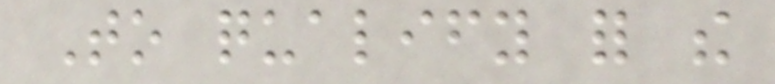To qualify for the
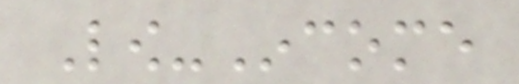Low-Income
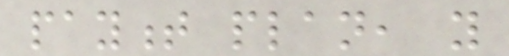payment plan, you
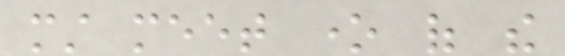must meet one of the
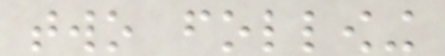two following
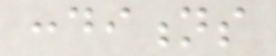conditions
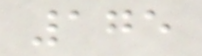175
